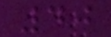40
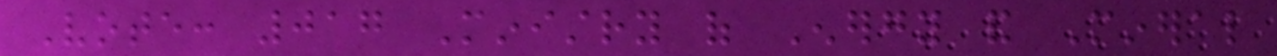Vote: 017 Ministry of Energy and Mineral
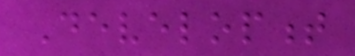Development
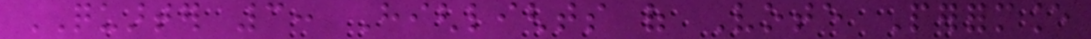QUARTER 3: Highlights of Vote Performance
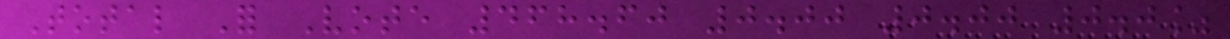Total For Vote 468.60 0.00 0.00 0.0%
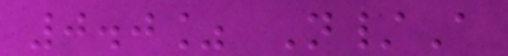0.0% N/A
